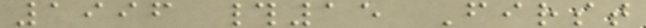1996 #15 First
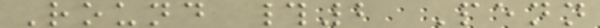Round #2 Penn
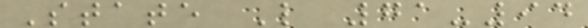State L 71-94
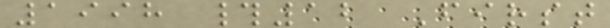1998 #12 First
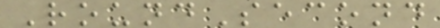RoundSecond
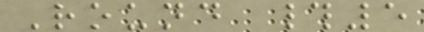Round #5
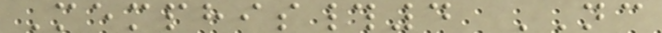Memphis#4 NC
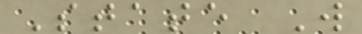State W
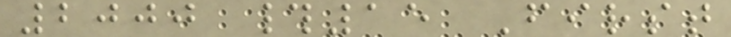2000 #15 First
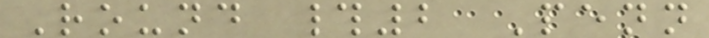Round #2 Penn
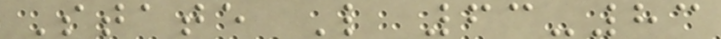State L 63-83
